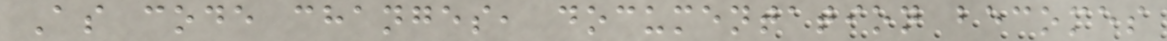As code changes, documentation becomes
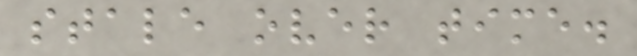stale over time.
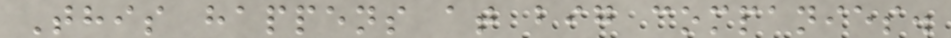This happens at big companies.
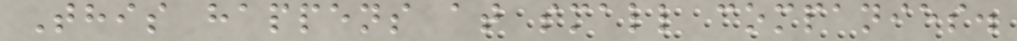This happens at small companies.
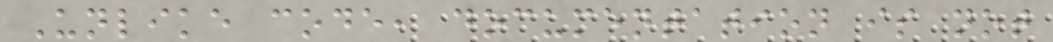Unlike code, documentation is not
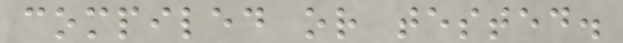compiled or tested.
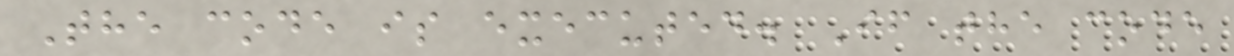The code is executed. If the code
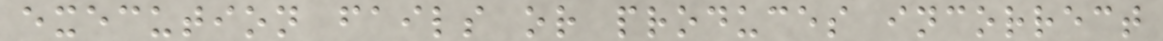execution fails or produces incorrect
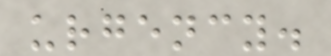urgency.
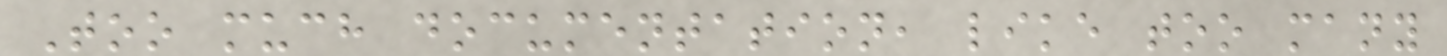Too much documentation, like too many
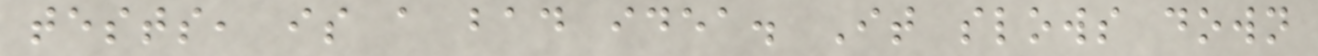tests, is a bad idea. It slows down
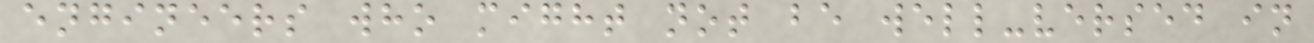engineers who might not be well-versed in
